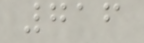716
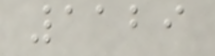1129
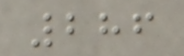286
